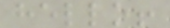hello!
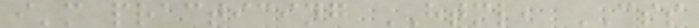i'm practicing HTML, CSS
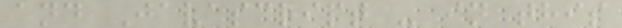and Javascript - in this
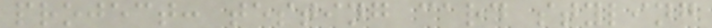project: testing card styling
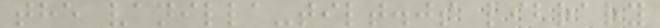the vanilla-tilt.js library
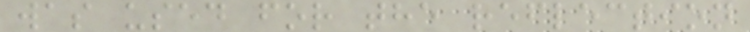was used for the reflection
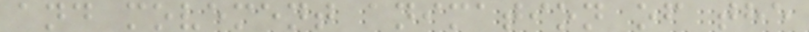and movement animation of the
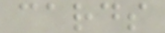cards
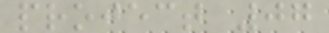project 07
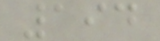194
